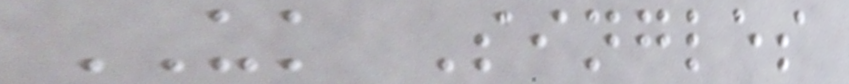UK Singles
